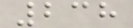238
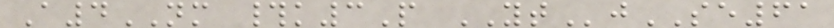A4NM #k3P YTjSE61
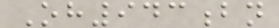Oh943bn
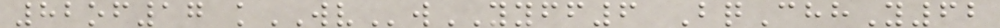82of17 kWVwYYFF6 BqChhY62
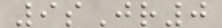9sJr0
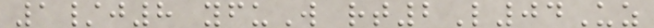1/j8 yfuW rt2L04Uz
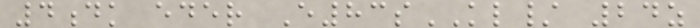4dk eder E83sKL/ 24z
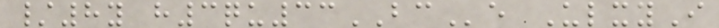/8y h3qu33BCe UlxyI
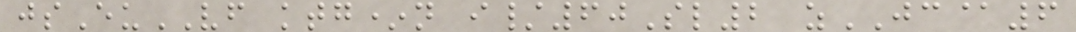jsEuVF ktg*n i/60Sl2 zJC@6
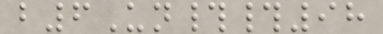b6Un##98
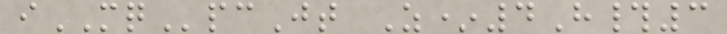iMQpcJt Z*4H#3
